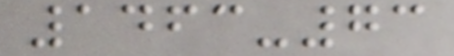1463-73
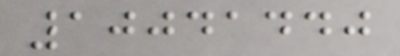10041440
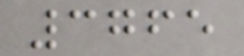3765
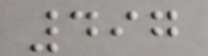497
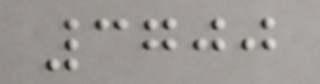3700
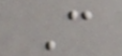C
